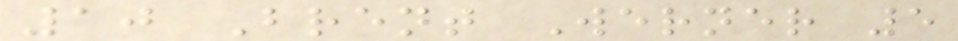10 Brent Werner 5
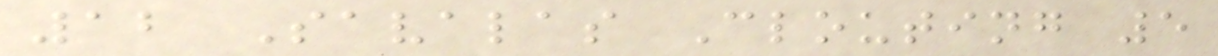12 Savalas Clouting 5
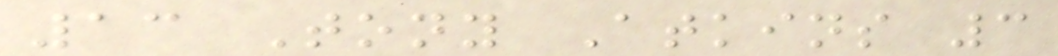13 Tony Atkins 3
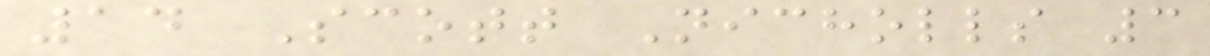14 Scott Nicholls 3
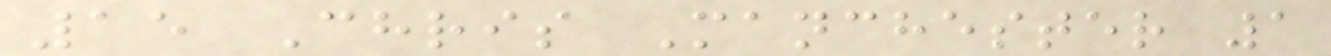15 Chris Manchester 1
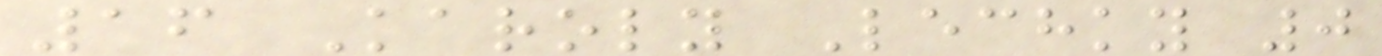16 Karoly Lechky 0
